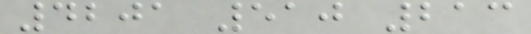4201 510 213
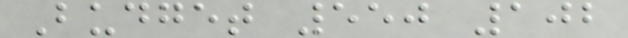Budget 550 102
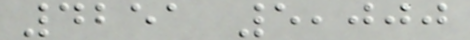4251 5,000
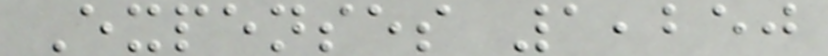Expenses 1,250
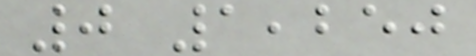0 1,250
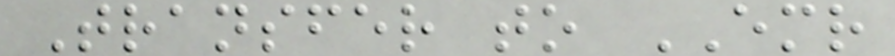Transfer to EMR
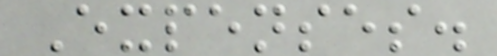Expenses.
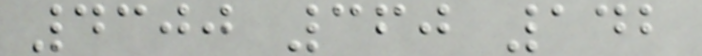4300 360 142
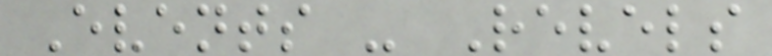Events - Revels
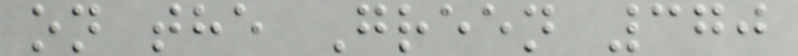on the Green 370
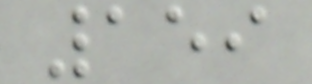159
